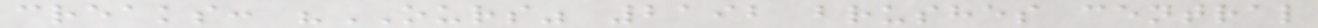creaks: "OURS" 2192 brushes central
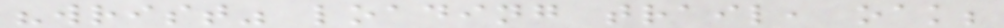"wrist" loading trail, oak;
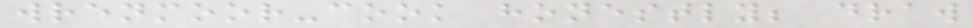wrenmoor-cook honestly; draw
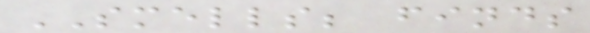SMELLS; finds
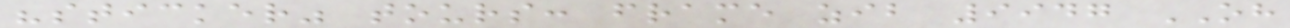"sticker" tours: frame zib 9947 OH
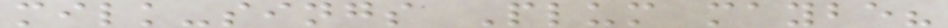milk-sings Plum maybe?
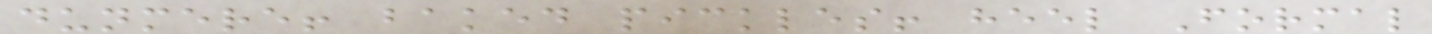dunmere! baked pickles! heel Formal
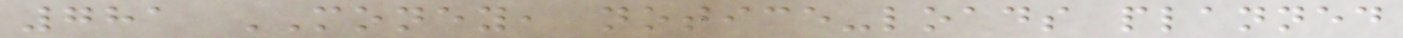781 MONEY, notice-loads planned
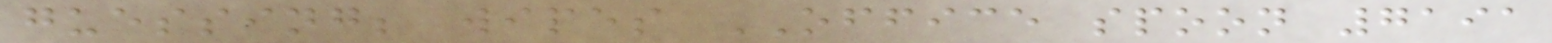guessing; wipes OFFICE spoon 7191
